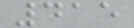415
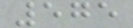575
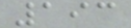193
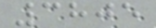3805
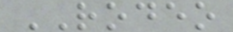RODEO
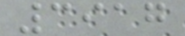3917
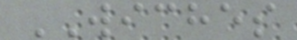WICHES
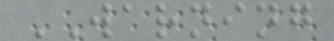WARNING
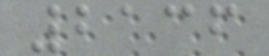2136
